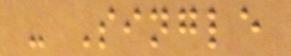- Single
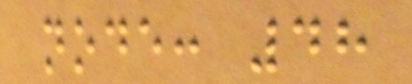node: 48
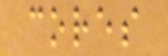cores
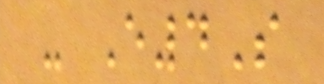- E4S
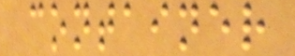container
